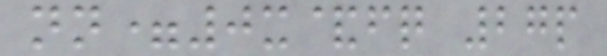nn=0x&fq 27p
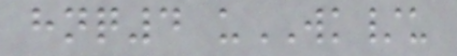hnq4 uWK/u
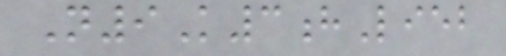N9K3hLieb
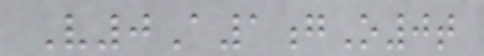V0A1gO0t
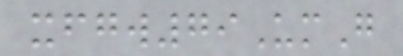xfgw79UmG
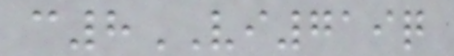c8VI719q
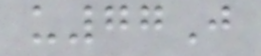u77J
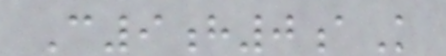C9h0aK
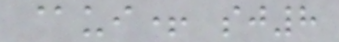@ui+ sj8
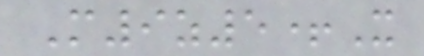M9z5+X
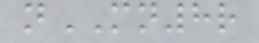nMN8r
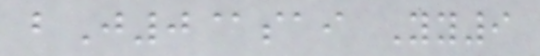bJ0@sai Yy9
